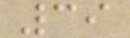39
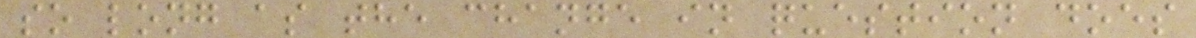so long as the change in question does
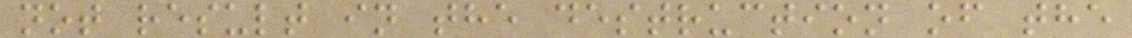not result in the destruction of the
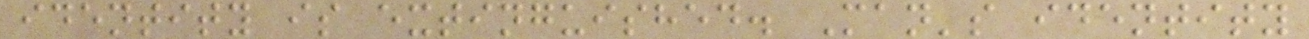identity is extinguished. Man's identity
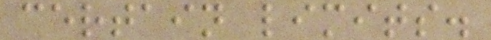certain limits.
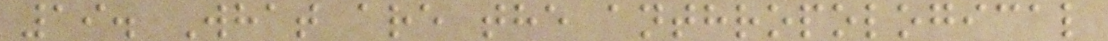19. What are the anthropological
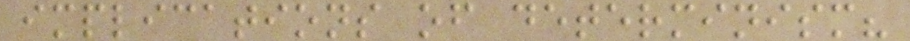implications of determinism?
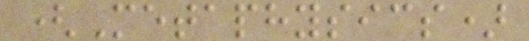(Metaphysics)
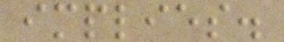implies.
